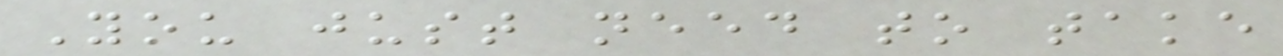You just need to take
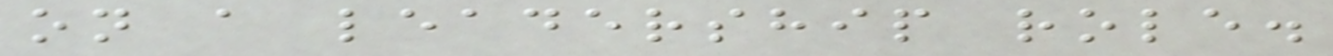on a leadership role.
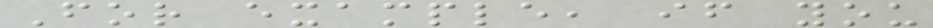For example, if you
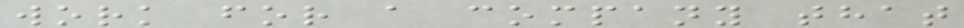work for a company that
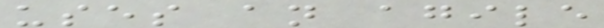uses an agile
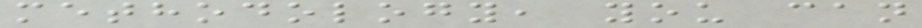methodology, you can
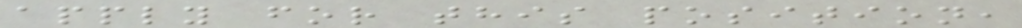apply for this position,
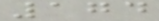174
